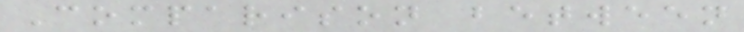Comparison between
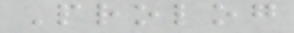Prolog
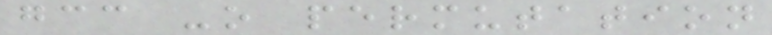gcc -o permutation
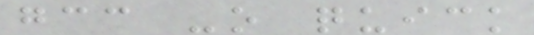gcc -o quick
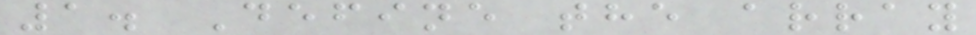1. Define the array
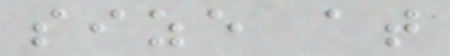size at
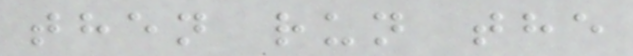then run the
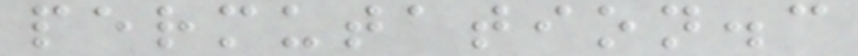permutation.c
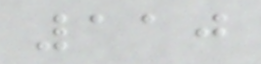110
